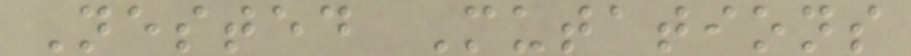Nested Mutations
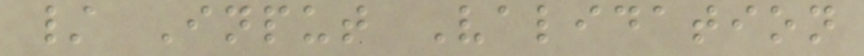/ Input Validation
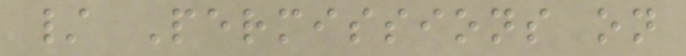/ Permissions on
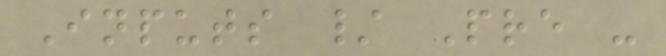Inputs / Pre -
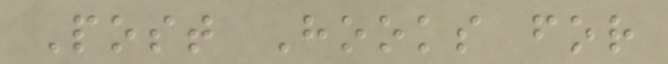Post Hooks for
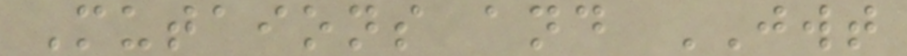Mutaions and JWT
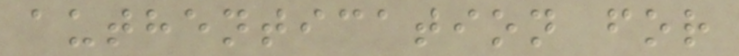authentication for
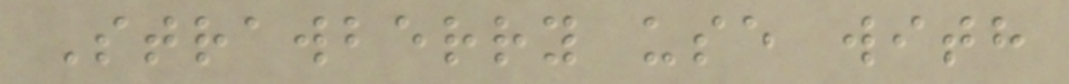Strawberry use with
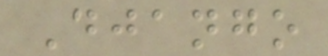Django
